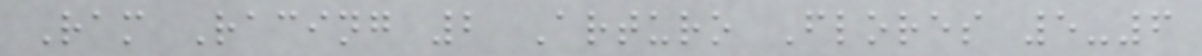Ram Racing 2 Arturo Flores 5-6
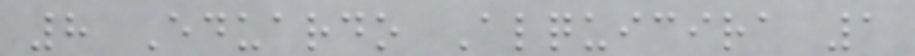8 Eduardo Alquicira 1
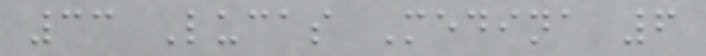33 Lucas Medina 6
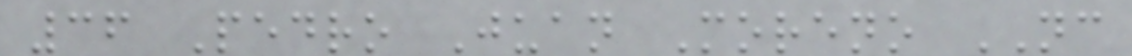36 Pedro Juan Moreno NC
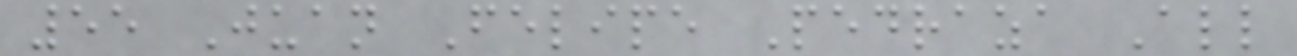55 Juan Felipe Pedraza All
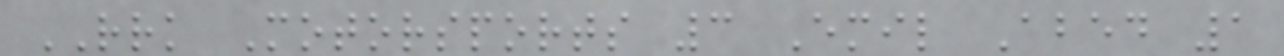RRK Motorsports 3 Emil Abed 1
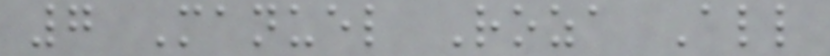7 Manuel Roza All
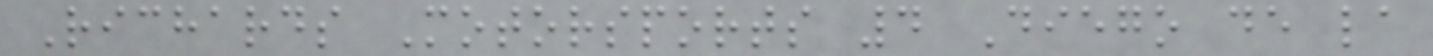Richards Motorsports 4 Diego de la
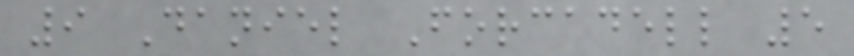9 Daniel Forcadell 5
